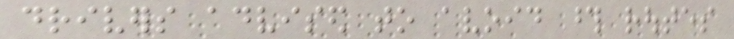drivers advised to avoid those routes
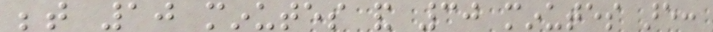between 10 minutes and 30 minutes are:
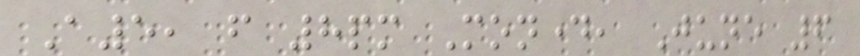A5, from 8pm Monday, June 6
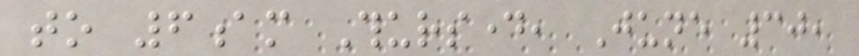to 6am Thursday, June 30,
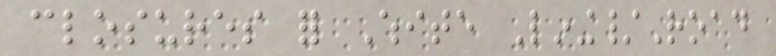closures for White Lining/Road
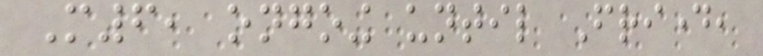M6, ongoing until Friday,
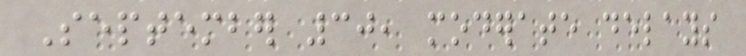September 30, moderate delays
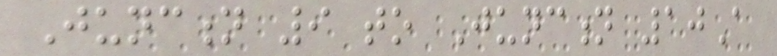Junction 9 to Junction 10A
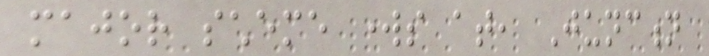major scheme works at, Junction
